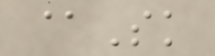@Sk
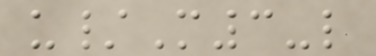u/M3-l
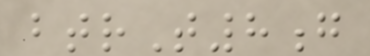btrT8g
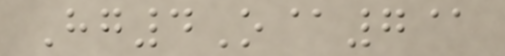Hg4O@7@
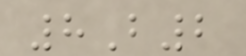8B2
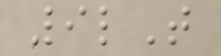9lT
